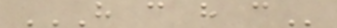H C H C
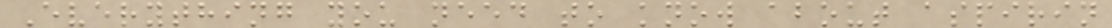Everything you need to know about aspirin
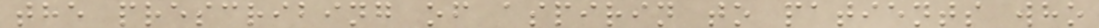the prescribing of aspirin to patients who
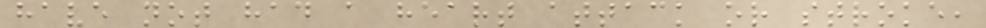have not had a heart attack or stroke,
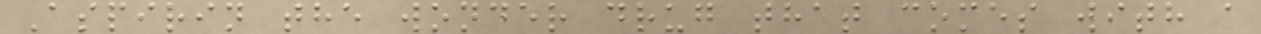Aspirin the wonder drug that comes with a
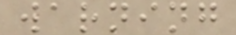warning
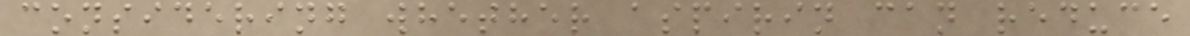considering whether aspirin can reduce
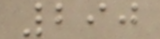290
